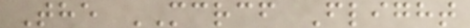The MCRCF Flight
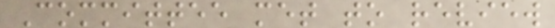Committee met to review
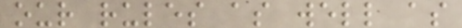our rules as well as
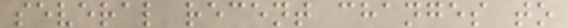several recent changes to
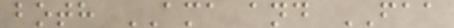both AMA and FAA
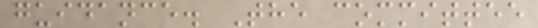guidance. The committee
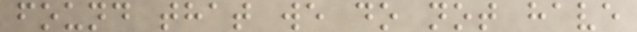found that we do not have
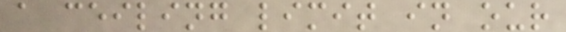a ceiling limit in our
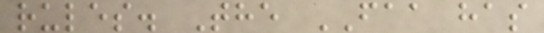rules. The FAA has
